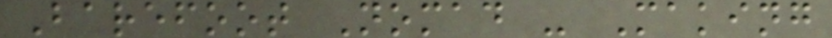Barefoot Nomad - Making
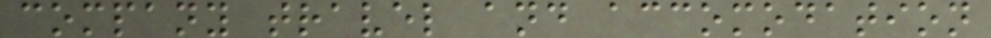company travel and accomodation
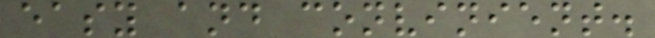easy and convinient.
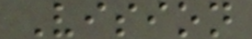Vision
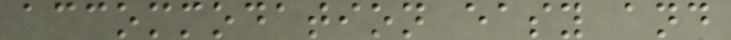accommodation easy and
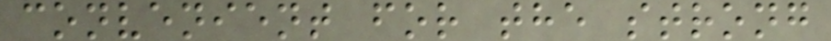convenient for the strong
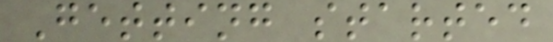Getting started
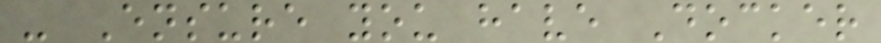- Ensure you have Docker
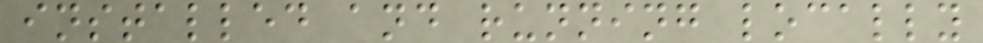installed and running locally
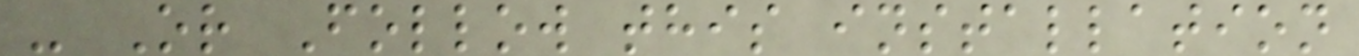- Or Follow this installation
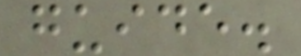guide.
